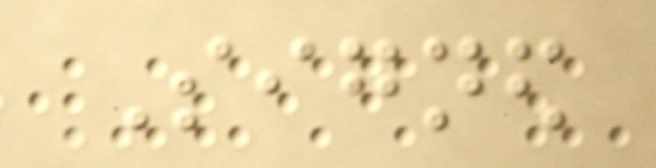Signed
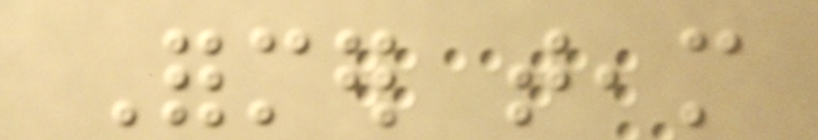Former team
